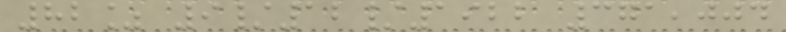82% 9/12/1922 371,004
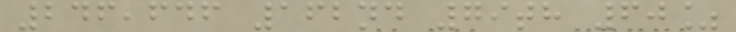246,646 162nd 79th 60%
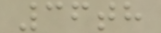36th
